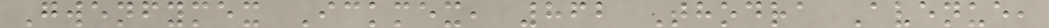Gwenfymex Ickmex, 862 Thodra Avenue,
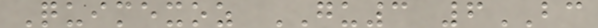Quimexoz GU3 6BC
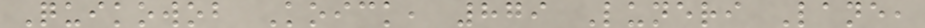Quikowob Koick, 879 Luneri Lane,
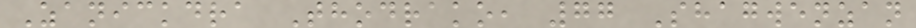Zanickdra Thodrako, 77 Shagwenzan
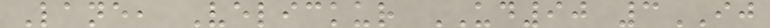Lane, Velickur UD90 3IJ
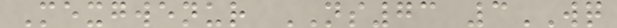Mexgwenur NS73 3WQ
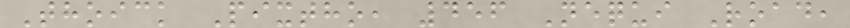Thoick Pixtho, 456 Nequi Road,
